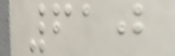610
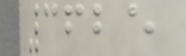3625
